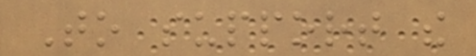To support the
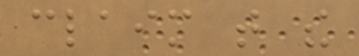claim that the
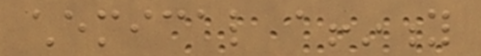chemical affinity
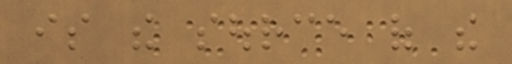is the source of the
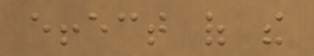effect of the
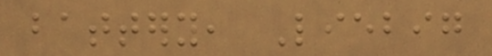battery, Liebig
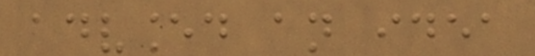advanced an idea
